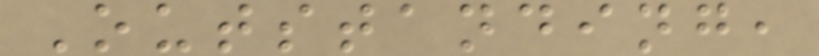Outstanding,
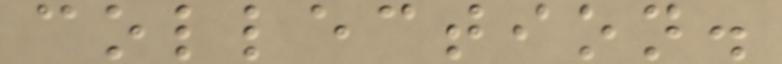collection.
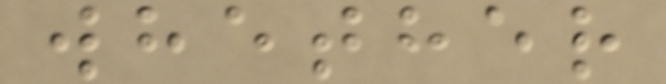whether
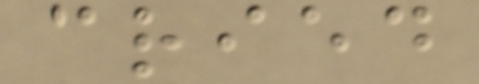cried
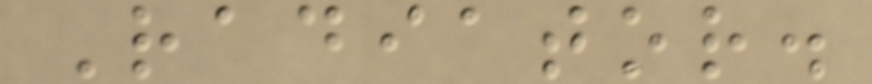Radiator.
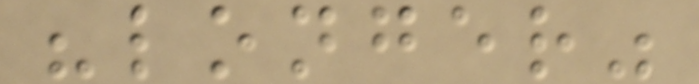"longer"
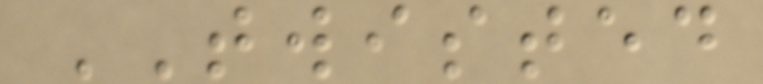TWISTED
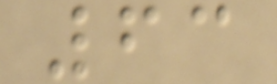63
